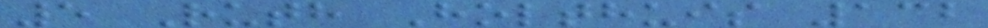5 Ruth Holthuis 132
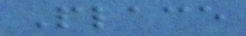Place
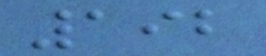192
